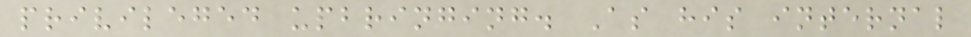privileged upbringing. As his internal
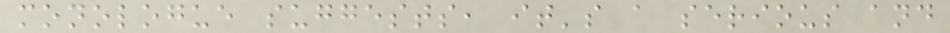monologue suggests, it's a serious and
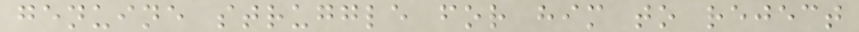genuine struggle for him to reject
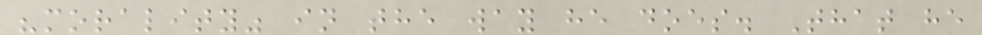"morality" in the way he does. That he
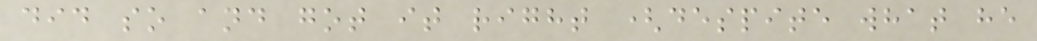did so and got it right (despite what he
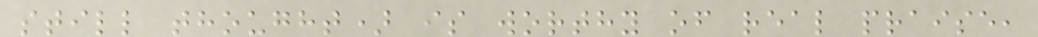still thought) is worthy of real praise,
